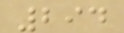294
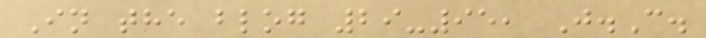In the blog 29-95, J.C.
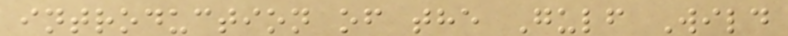introduction of the Gulf Wild
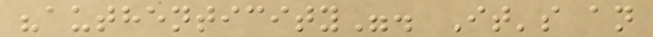"authenticity". It's an
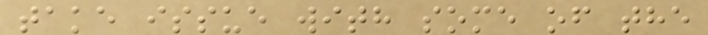take issue with some of the
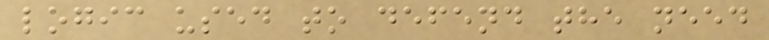logic used to defend the need
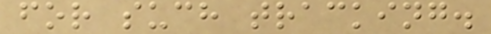for such tracking.
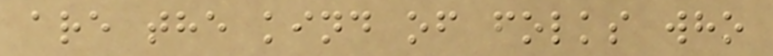are the kind of folks who
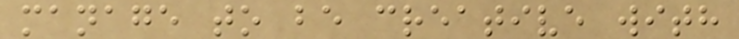manage to be creative with
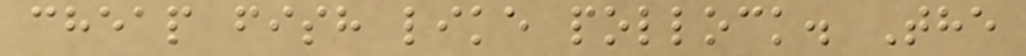cheap fish like pollock. The
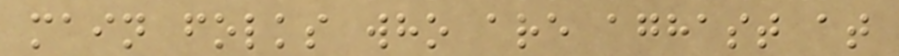main folks who are aghast at
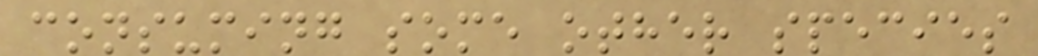consuming some other species
